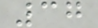37
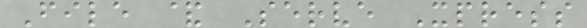File & Serve Xpress
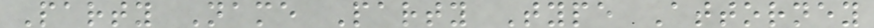Party Name Party Type Attorney
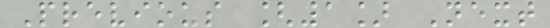Previous [1] Next
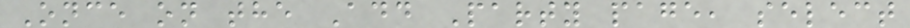Once on the Add Party page, select
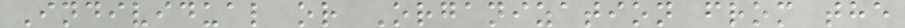Individual or Organization from the
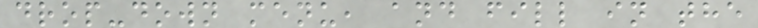drop-down menu, and fill in the
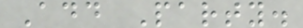Add Party.
